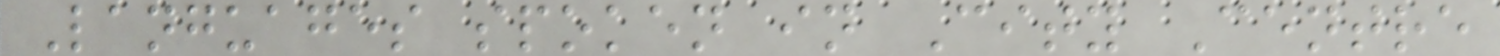Languages spoken in City Centre
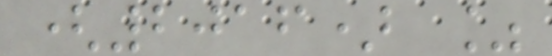(2016) %
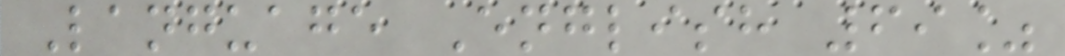Language English 69%
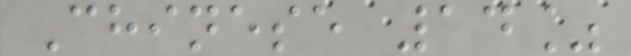Chinese 14%
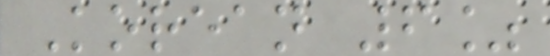Korean 6%
